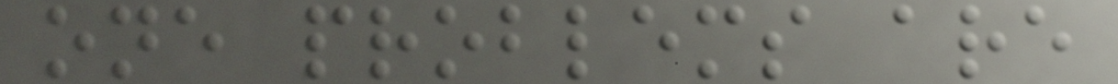one problems are
